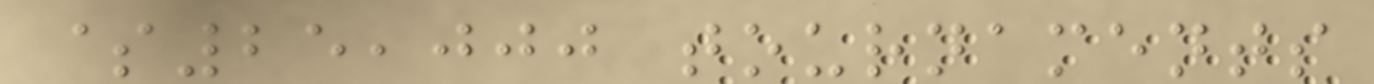$25,000 tournaments
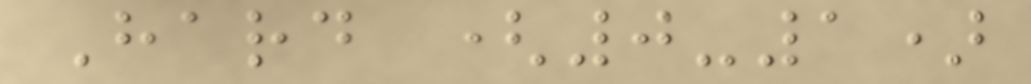Hard (0-1)
